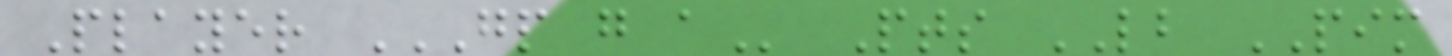Player GP G A Pts LB PIM
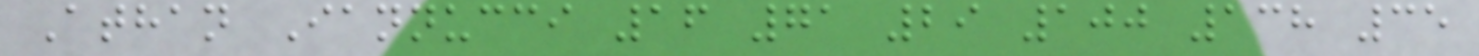Athan Iannucci 16 71 29 100 138 35
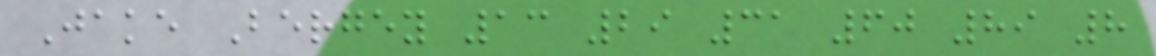Jake Bergey 13 29 31 60 89 8
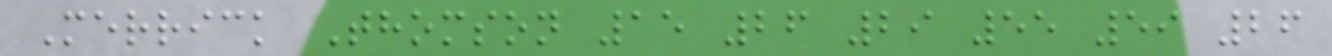Merrick Thomson 15 26 29 55 59 26
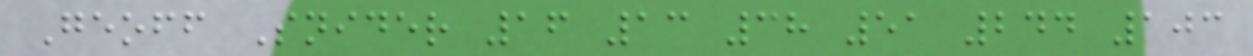Geoff Snider 16 13 38 51 244 103
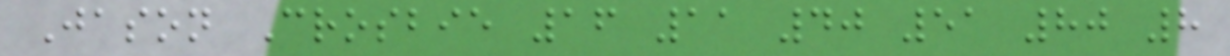Jason Crosbie 16 11 40 51 80 8
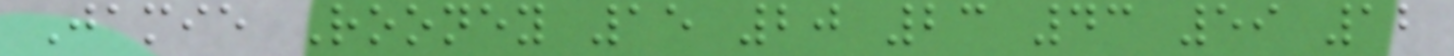Jamie Rooney 15 20 23 43 59 12
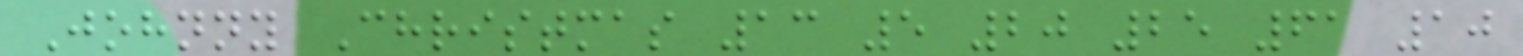Johnny Christmas 13 5 20 25 61 10
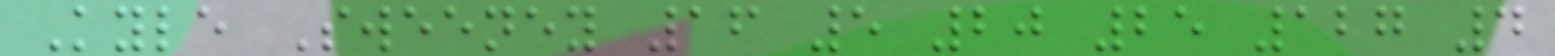Kyle Sweeney 16 5 20 25 127 4
